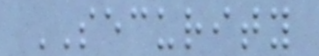SECURITY
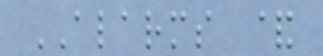ALARMS &
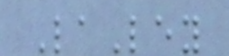LaLey
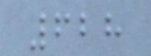628
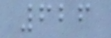626
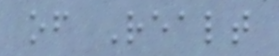of Realt
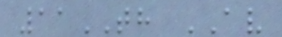11TH AV
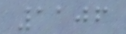1106
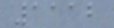1112
